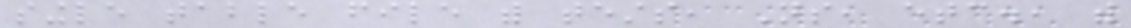single table file with tests, Ns, etc., with
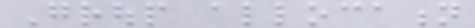Group allocation
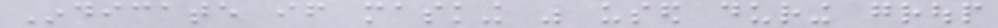Indicate if masking was used during group
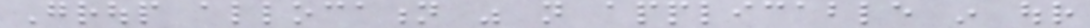Group allocation was not applicable in our
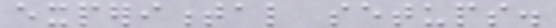experimental setups.
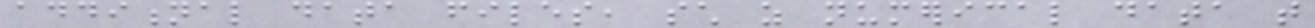additional data files, such as numerical data that
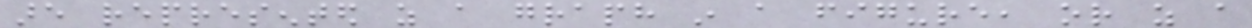are represented as a graph in a figure, or as a
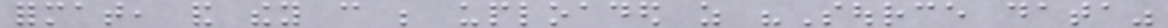format, and they can be uploaded as "Source data"
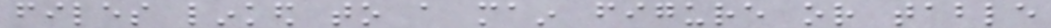files linked to a main figure or table
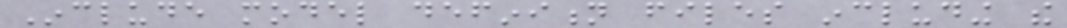Include model definition files including the
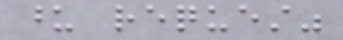upon request"
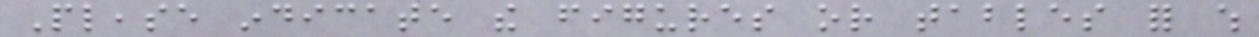Please indicate the figures or tables for which
